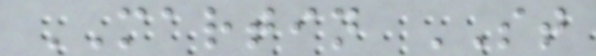MARTIN ST
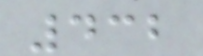432
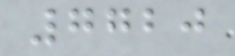7720
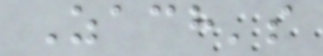Zach's
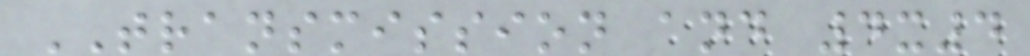TRANSMISSION and 4x4
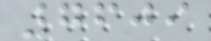7609
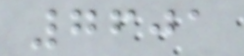7601
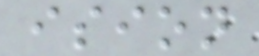ision
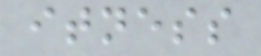itness
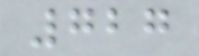727
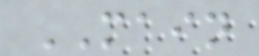MAIN
